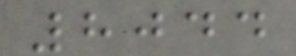8044
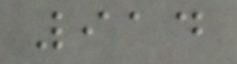914
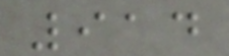914
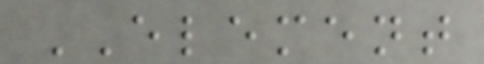ELEMENT
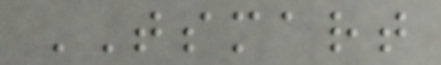TSMART
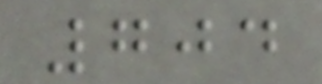704
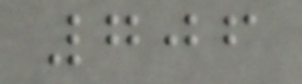706
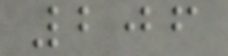206
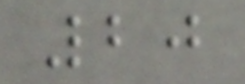20
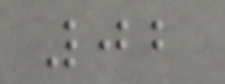02
